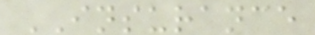INSURANCE
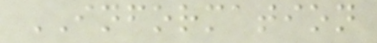INFORMATION
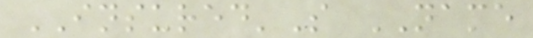INSURED'S NAME
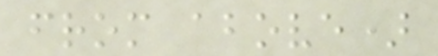from above)
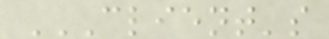CLIENT'S
